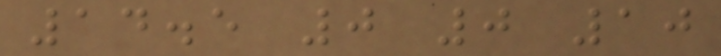14.5 0 0 10
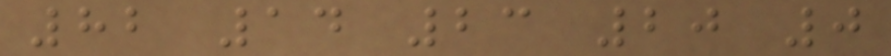82 14 23 20 0
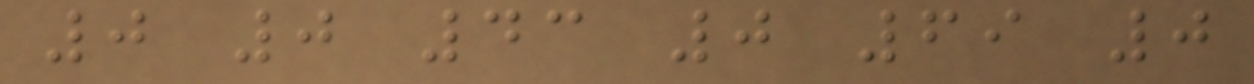0 0 43 0 69 0
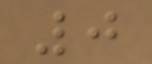0
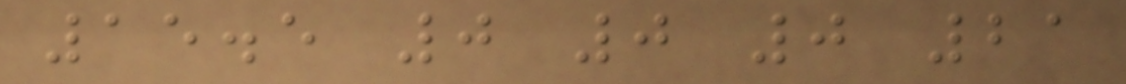15.5 0 0 0 21
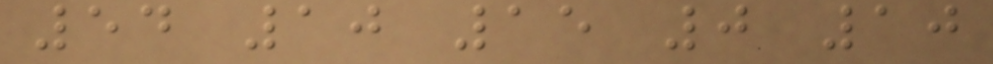54 10 15 0 10
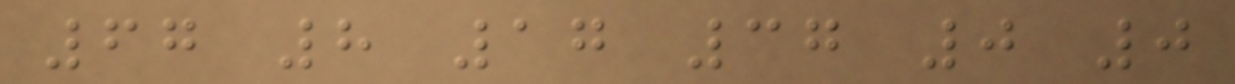67 8 17 37 0 0
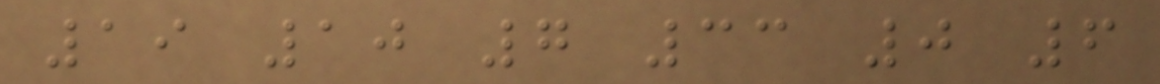19 10 7 33 0 6
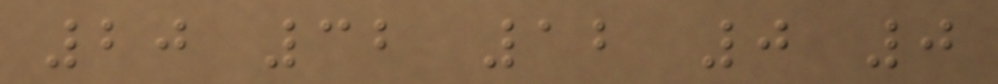20 32 12 0 0
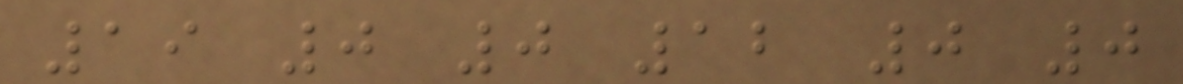19 0 0 12 0 0
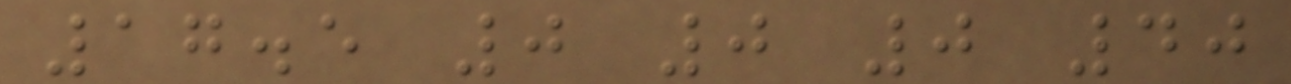17.5 0 0 0 40
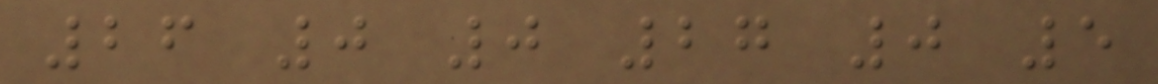26 0 0 27 0 5
